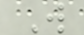W
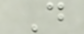D
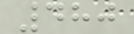480
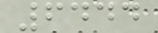6444
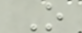O
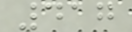417
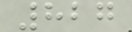827
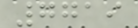7719
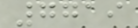7719
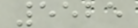5525
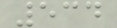534
